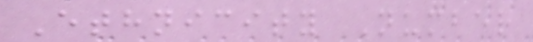Ethnicity Number
